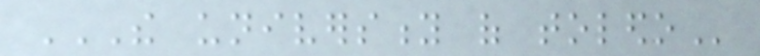THE UNIVERSITY OF TOLEDO
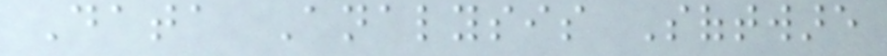Data Analysis Software
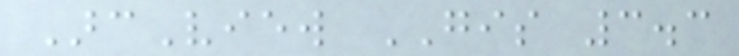ArcView GIS 3.3
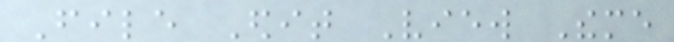File Edit View Theme
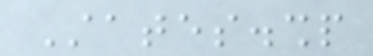States.shp
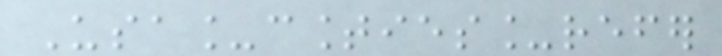Usa_counties_refer
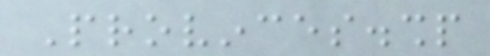Provinces.shp
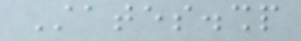States.shp
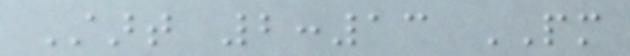Start 2:13 PM
